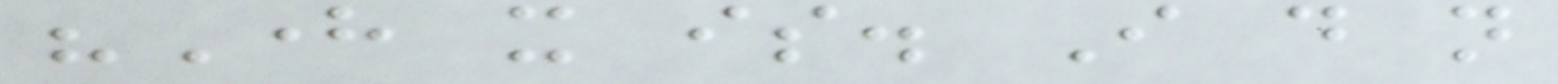"Here it is. I do not
